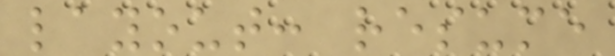layout: resume
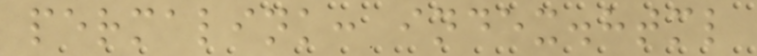permalink: index.html
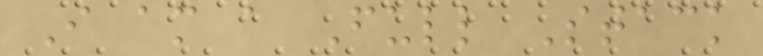I am a Full Stack
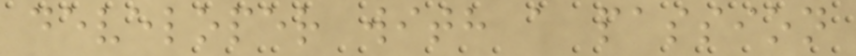developer with a passion
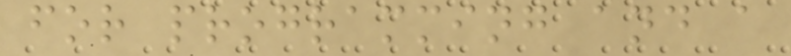for programming and a
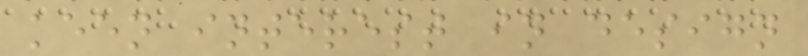keen interest in design
